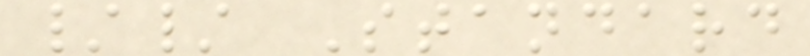// Standard
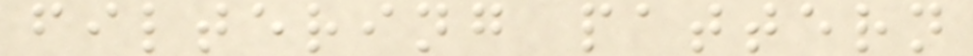filtering pattern
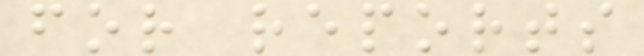for reports
